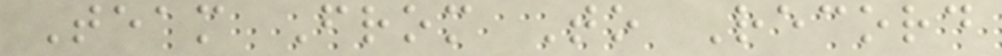Team From To Record
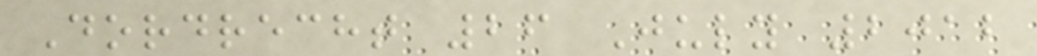Dordrecht 26 July 2012
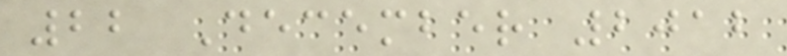22 December 2012
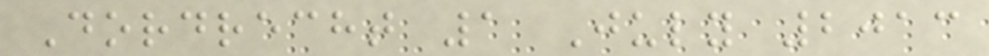Dordrecht 1 July 2013
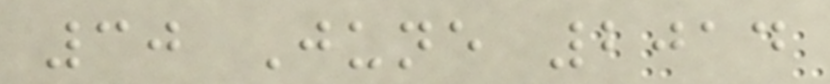30 June 2014
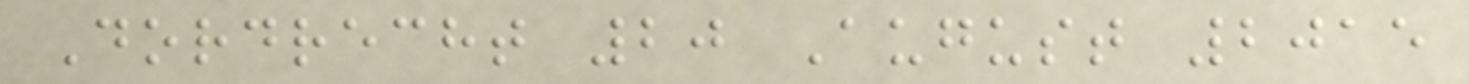Dordrecht 20 August 2015
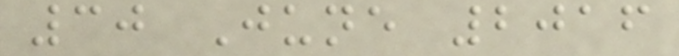30 June 2016
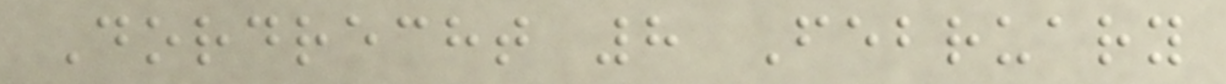Dordrecht 8 February
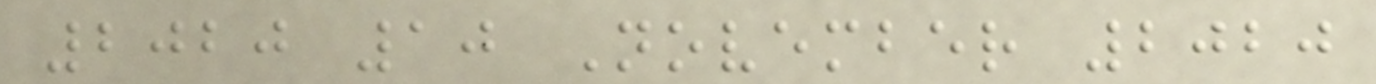2020 10 November 2020
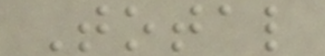Total
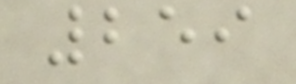259
